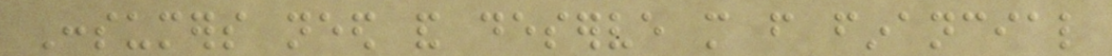Consumers need and deserve more from financial
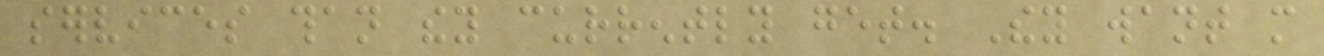services than they currently get. They want more
